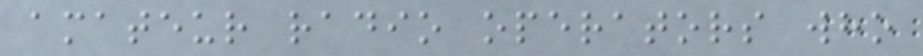amateur radio operators who
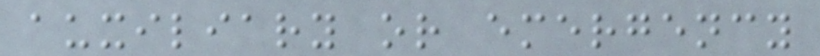auxiliary or emergency
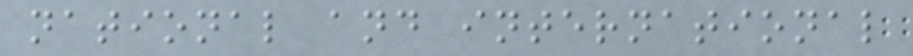national and international
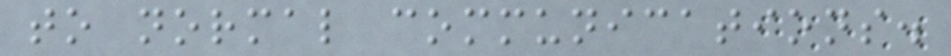to normal communications.
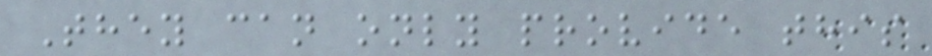They can only provide this
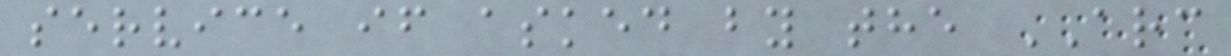service if asked by the ARC
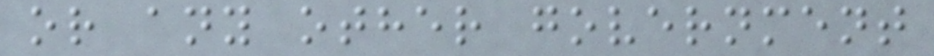or any other government
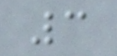3
